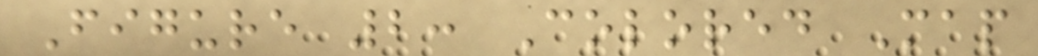Figure 2: Colored Map
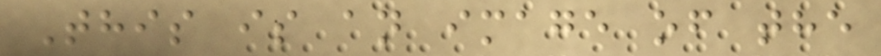This is an image of the
